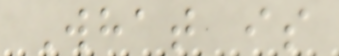What is
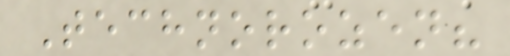Technorozen?
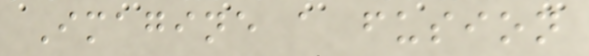Imagine a fusion
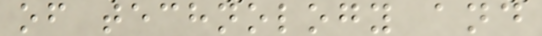of technology and
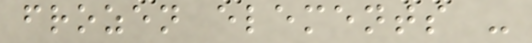frozen elements -
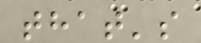that's
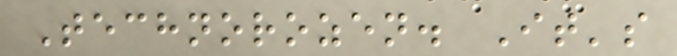Technorozen. It's
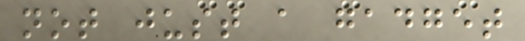not just a gadget
